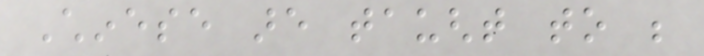Chinese are taught to be
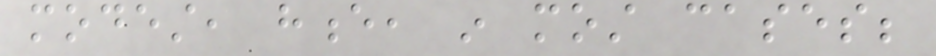modest, hence, in most cases;
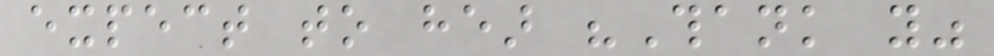expect to hear "Thank you"
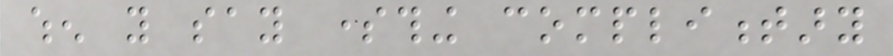when you say something complimentary
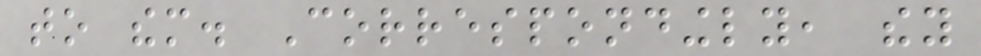to them. Correspondingly, they
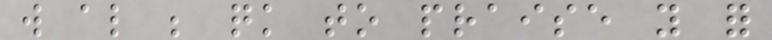will also be quick to praise you for
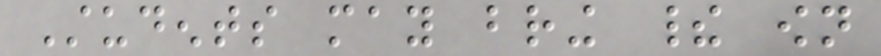Students may bring their own
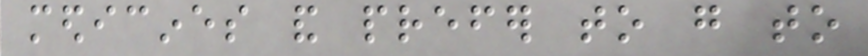medicines and prefer to go to
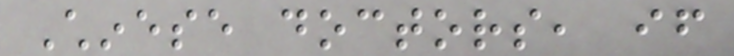Chinese doctors, if
